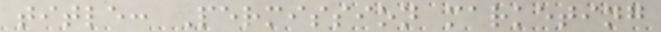title: Permission marketing
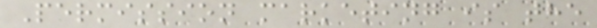Permission marketing is the
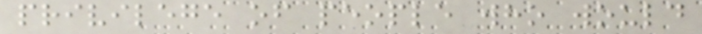privilege of people who would
